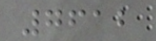7612
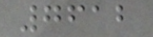7612
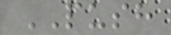PUSH
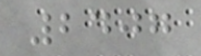2407
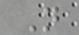N
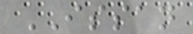ISSAN
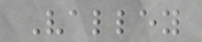Valley
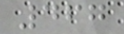467
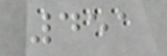451
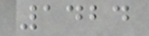1424
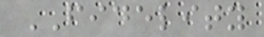FIDELITY
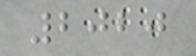2020
